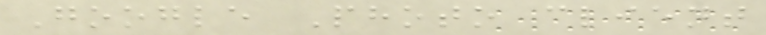Google Photo client
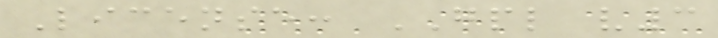License: GPL v3
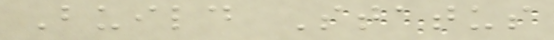Build Status
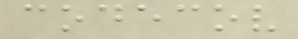codecov
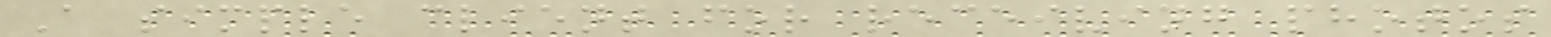A simple client for receiving photos
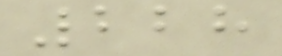228
